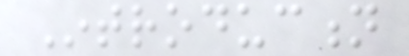Introduction
